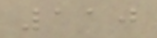110
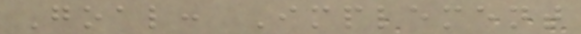Goal: Implement
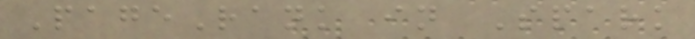PageRank in Spark
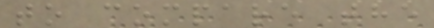to compare the
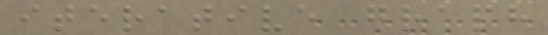iterative graph
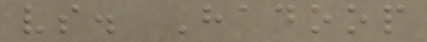vs. Hadoop
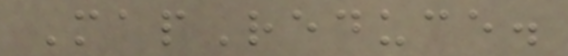MapReduce.
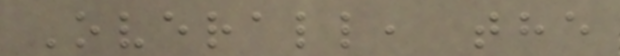Overall, the
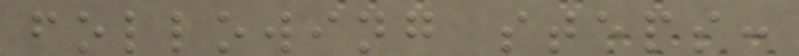following steps:
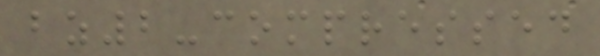bz2-compressed
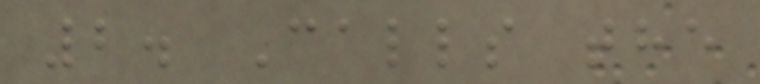2. Calls the
